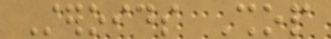Steroids Shop
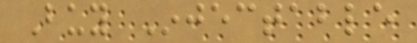Buy Injectable
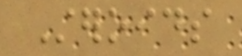Steroids
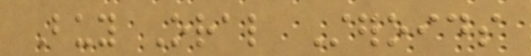Buy Oral Steroids
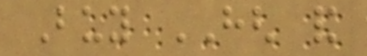Buy HGH and
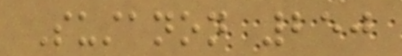Sustanon 250
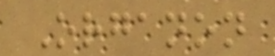Organon
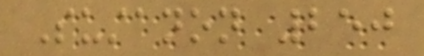Sustanon 250
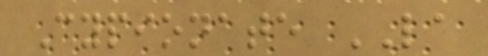Cypionate LA
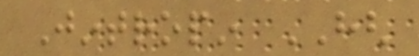Jintropin HGH
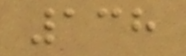138
